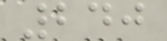240
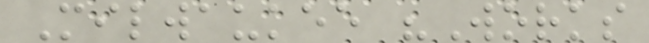Milwaukee "Works
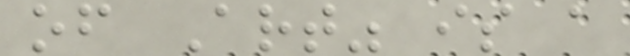of Art" is a
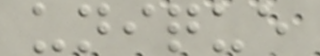unique
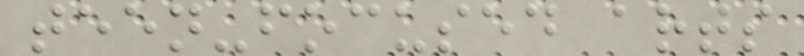teen-focused arts
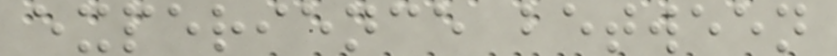experience between
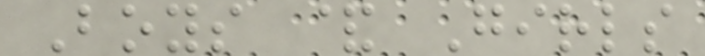Boys & Girls
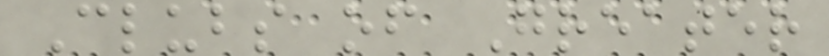Clubs of Greater
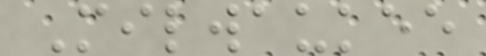Milwaukee
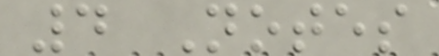4 Notes
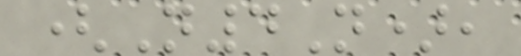(N4N),
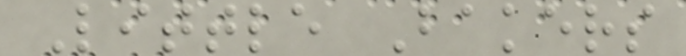Little Bakers
